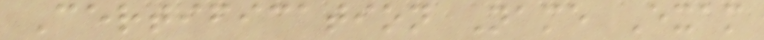Certification Name Exam
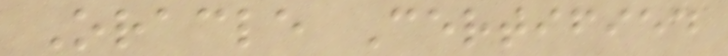Oracle Certified
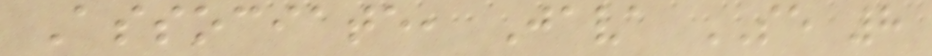Associate, Java SE 8
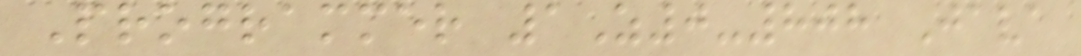Programmer 1Z0-808 Java
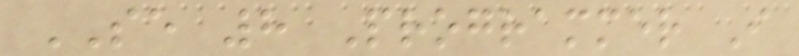SE 8 Programmer I
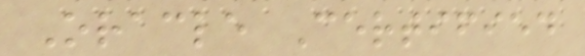Oracle Certified
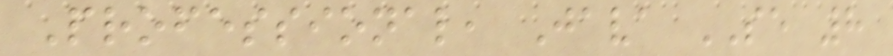Professional, Java SE 8
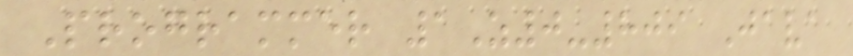Programmer 1Z0-809 Java
